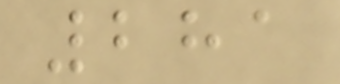281
